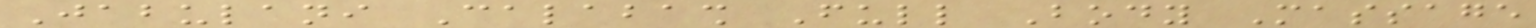Jabulani Calabash Full Body Massage
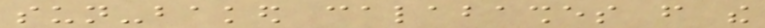sun-baked calabashes from the
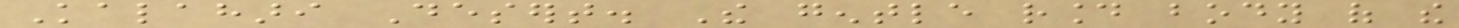Kalahari Desert. The gentle round body of the
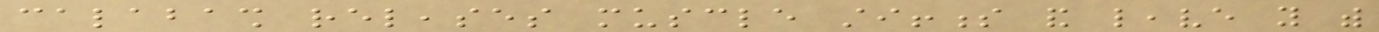calabash releases muscle stiffness and leave you with
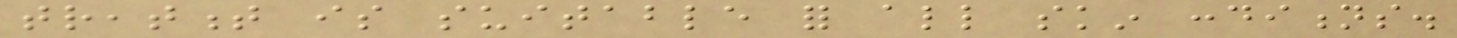treatment is suitable for all skin conditions.
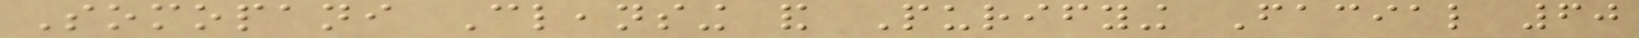Somopani Cleansing and Purifying Facial 60
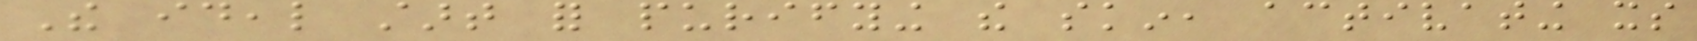The ideal start for purifying the skin, activating its
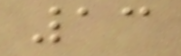13
